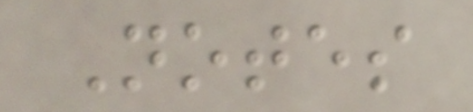Notes
